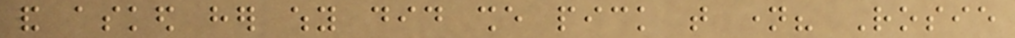and asked her why did she pick that name? Rosie
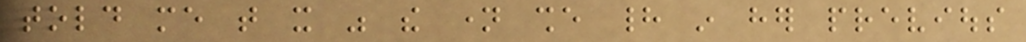told me that it was the name she had in her previous
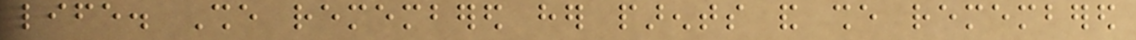life. She remembered her parents and she remembered
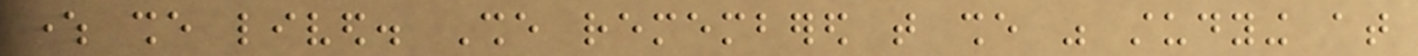where she lived. She remembered that she was studying at
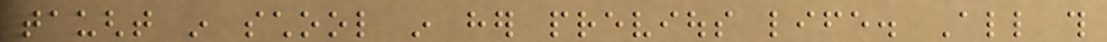taught in school in her previous life. All this
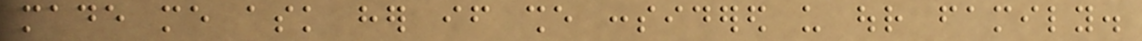made me ask her if she considered us our family.
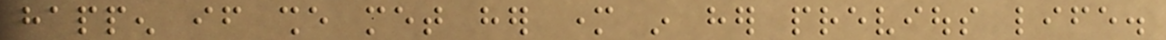happen if she met her mother in her previous life.
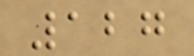127
